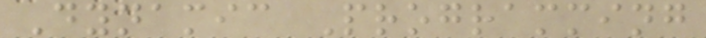Dynamic Programming
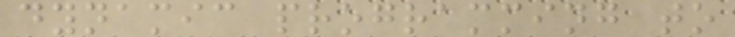dynamic programming to
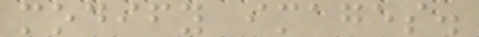modify images.
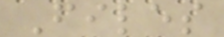Files
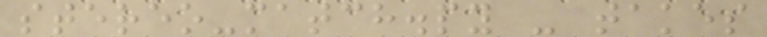stereo-match.py - takes
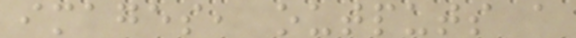images, outputs a
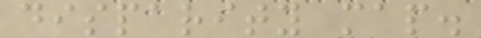disparity map.
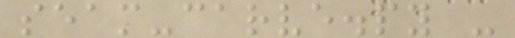seam-carve.py -
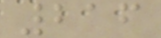216
